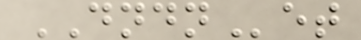DNDNet
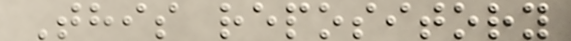This repository
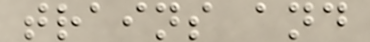trains and
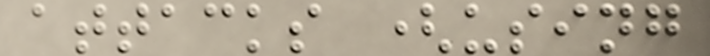attacks (using
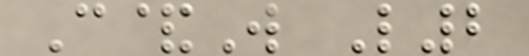C&W L2
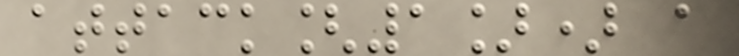attack[1]) a
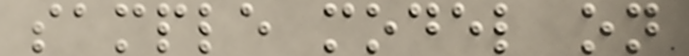sample model on
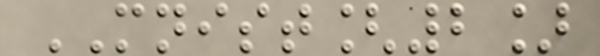MNIST[2]
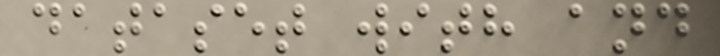dataset with and
